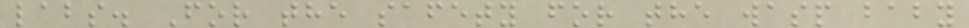labs. For the safety for the wasp baby
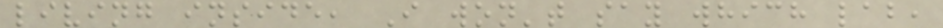living inside, I won't say which lab,
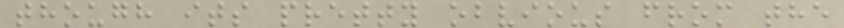though its pretty obvious from the
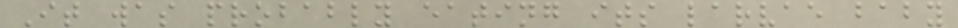It was probably eating its larvae baby
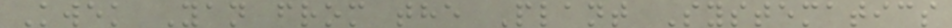Kwek Yan from the Plant Systematics
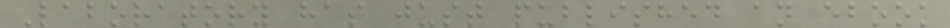Laboratory has just published an ebook
